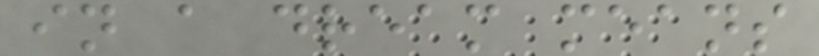in a dream means
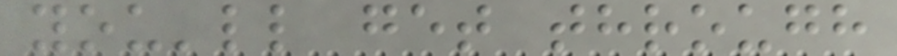you'll get through
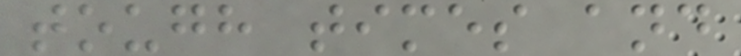tough times and
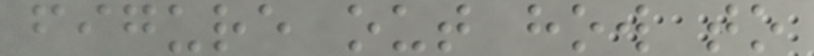figure out how to
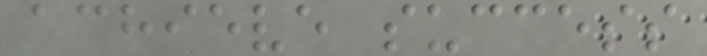achieve success
